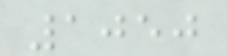1050
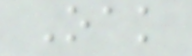Oak
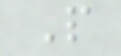P
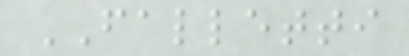FALLETTI
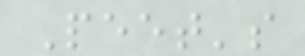Peet's
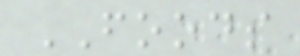FOODS
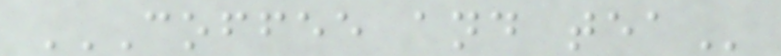COFFEE AND TEA
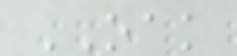OAK
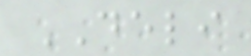DELI
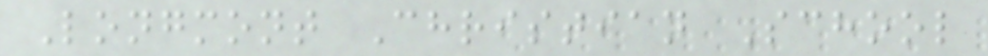Longmont Christian School
